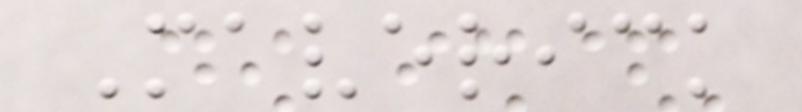Maverick
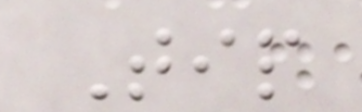Tip
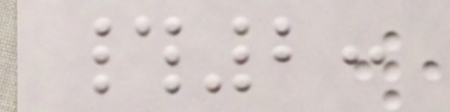#2:
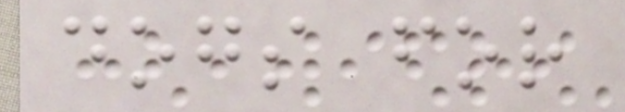dogs for
